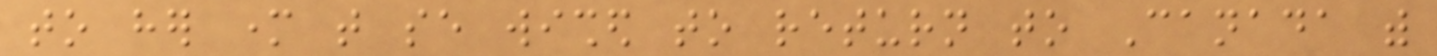to her mother that se wished to return to Canada with
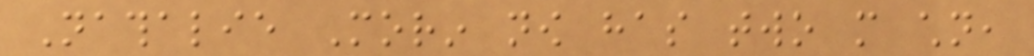Nathalie Morin now has two more children,
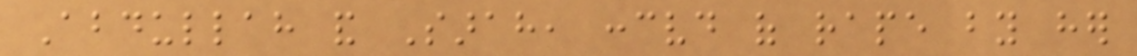Abdullah and Sarah, conceived of rape by her
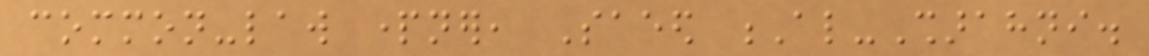common-law partner, Saeed Al-Sharahni.
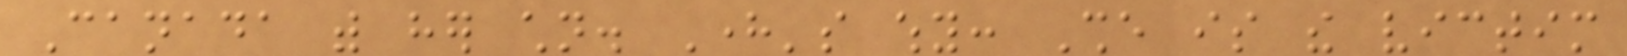Canada with her children. Here's why: She is the victim
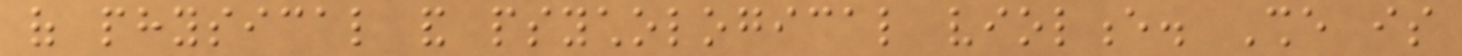of physical and psychological violence. She is
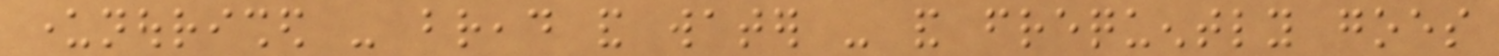undernourished - bread and water - and frequently goes
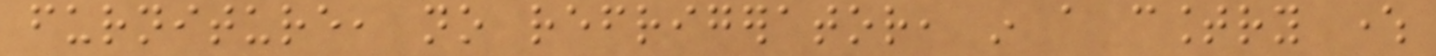furniture, no refrigerator, in a country where
